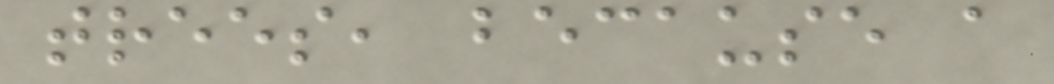trees, because a
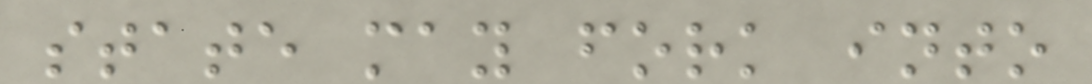state may fork into
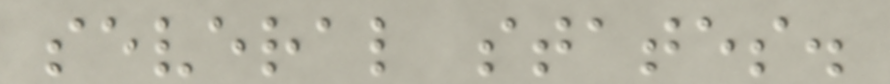several states.
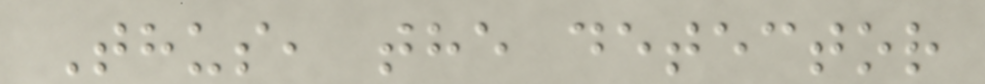Thus, the detector
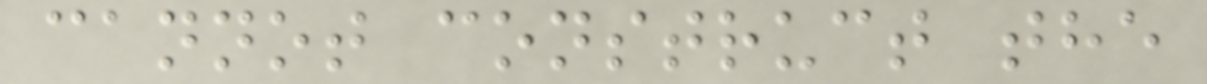cannot construct the
